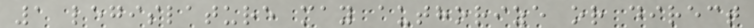1 legislature may authorize or direct
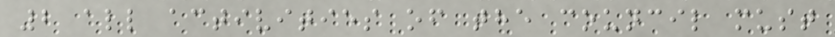2 all activities of the council must
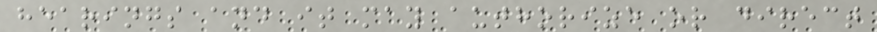hearings and it may authorize or direct
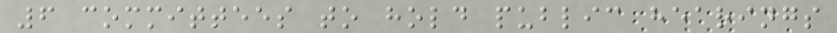6 committees to hold public hearings
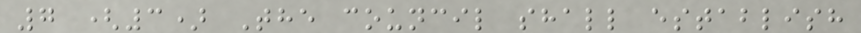7 (3) The council shall establish
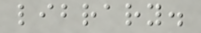library.
